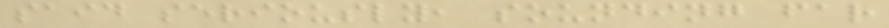said seriously, sounding far
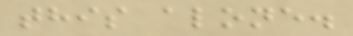this alone.
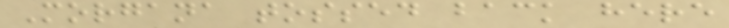Morgana tossed back here
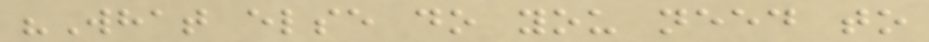"What else do you need to
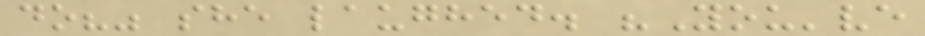do?" she laughed. "You've
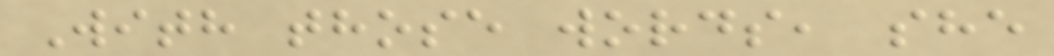With those words, she
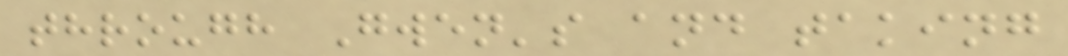through Gwen's and taking
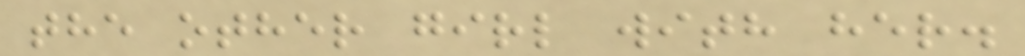the other girl with her.
